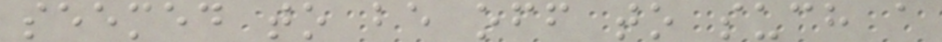seemed to be off to such a
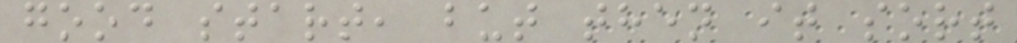good start, but then it sort
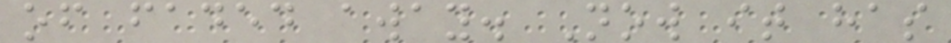of faded away. Now it has
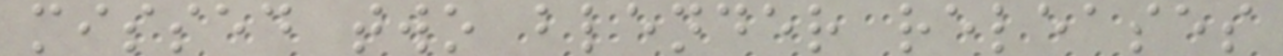missed two blender releases
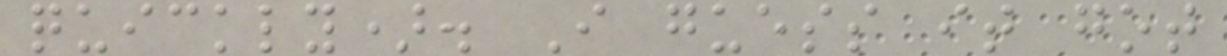quickly). I guess it got
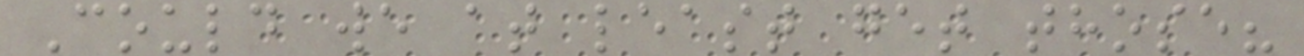Could we at least get those?
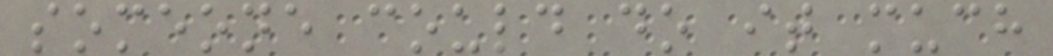someone could do it much
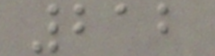212
